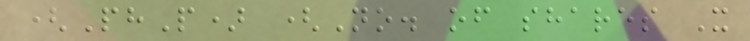(PhP) (No. of shares X
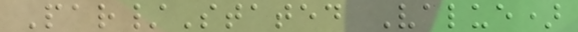Par/Stated Value)
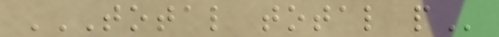TOTAL TOTAL P
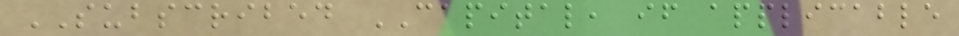SUBSCRIBED CAPITAL, if applicable
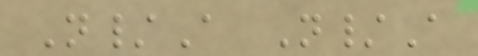N/A N/A
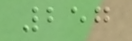257
